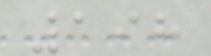198
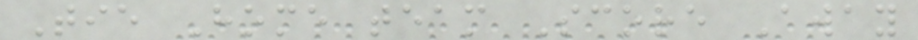Tie Home team Score Away
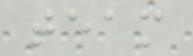team
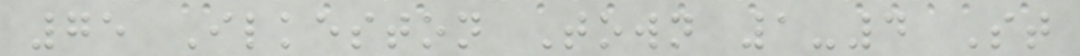75 Ilkeston Town 1-4 St
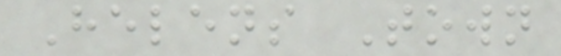Helens Town
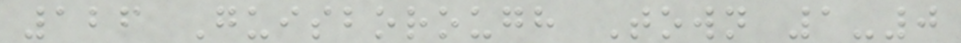126 Guisborough Town 1-0
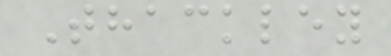Thackley
